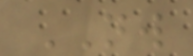NW
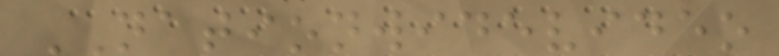NATIONWIDEVIDEO
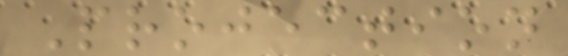Projection
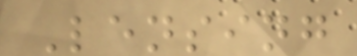Lensing
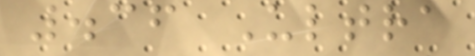.36 Ultra
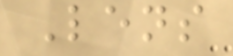Lens
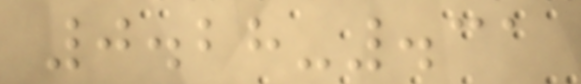0.28-.31
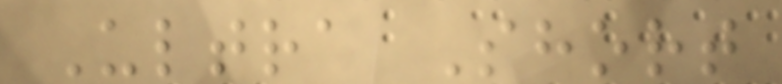Ultra Short
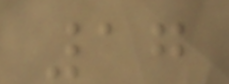17
